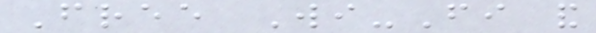Free Wi-Fi and
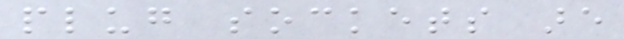plug sockets are
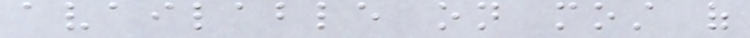available on most of
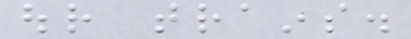our trains.
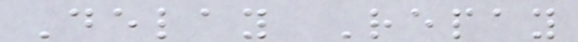Delay Repay
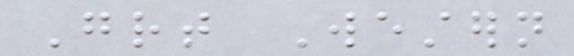Great Western
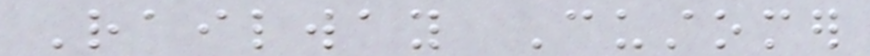Railway Customer
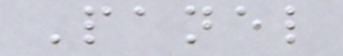Panel
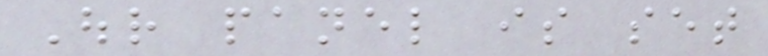Our panel is set
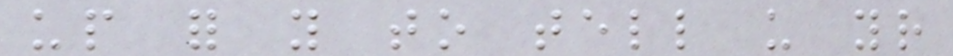up for you to tell us your
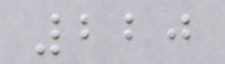220
